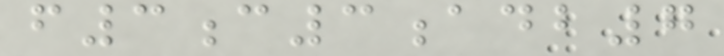f3c3adb7
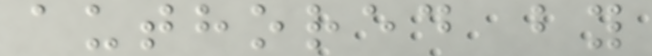authored by
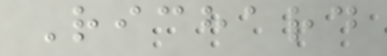Richard
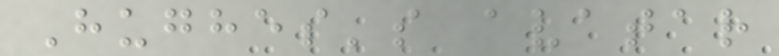Hughes's avatar
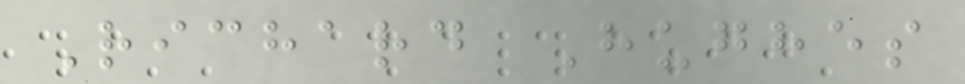Richard Hughes
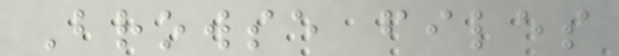Browse files
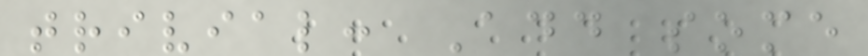trivial: Add some
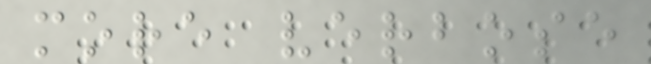more verbose
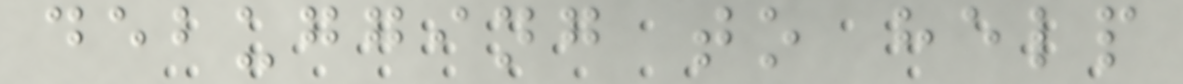debugging to help
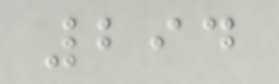294
